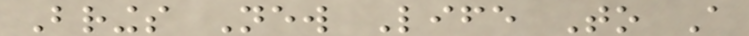Brings New Life To A
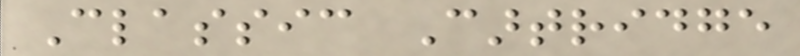Classic Cartridge
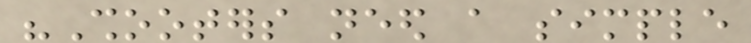"Shooters need a simple
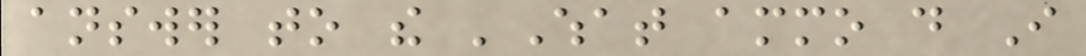answer to the 'What ammo do I
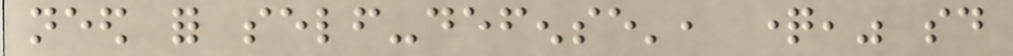need for self-defense', question," said
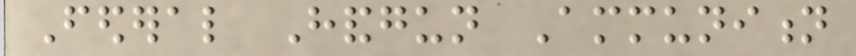Federal Handgun Ammunition
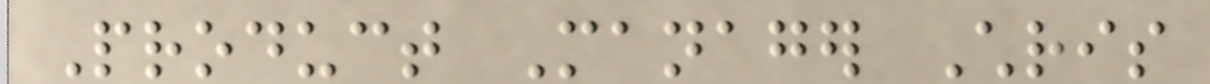Product Manager Chris
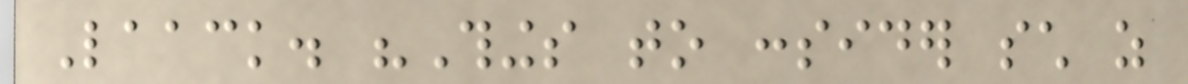Laack. "Things to consider such as
